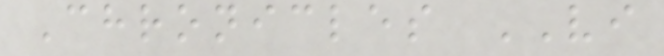Chronicles VI
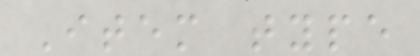Item type
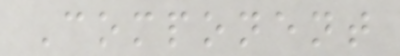Component
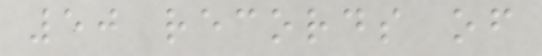50 records of
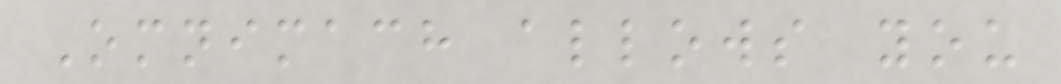Omnimach allows you
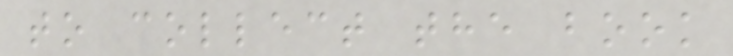to collect the book
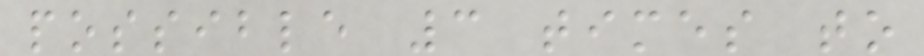possible 3 times to
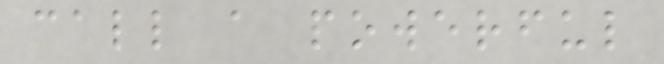call a powerful
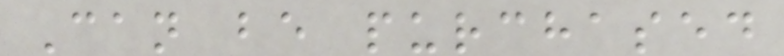Can be purchased
